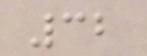32
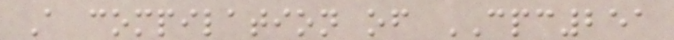A compilation of CPC251
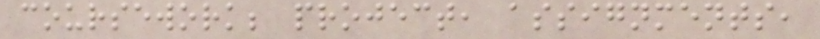coursework; project, assignments,
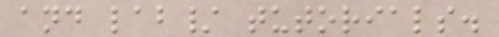and lab/ tutorials.
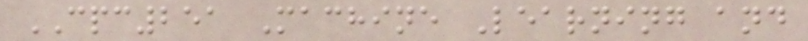CPC251 Machine Learning and
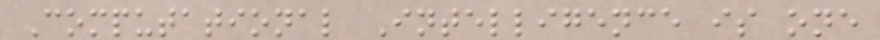Computational Intelligence is one
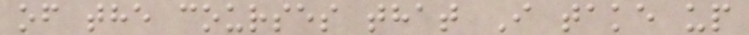of the courses that I take up
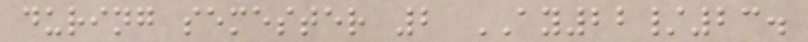during semester 2 AY22/23.
